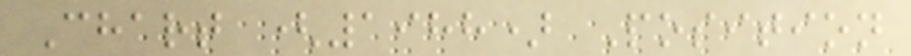Chart (1988) Position
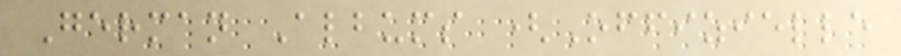German Albums (Offizielle
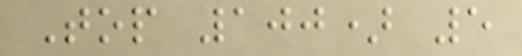Top 100) 5
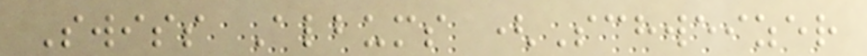Swiss Albums (Schweizer
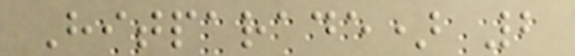Hitparade) 2
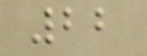22
